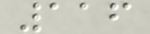116
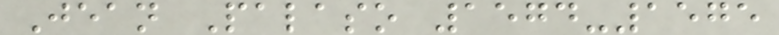Jean Palaso 1574-1575
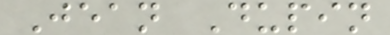Jean Dupin
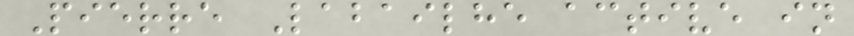Pierre Labailhe active in
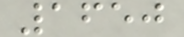1650
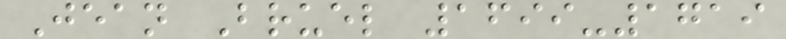Jean Bruel 1699-1719
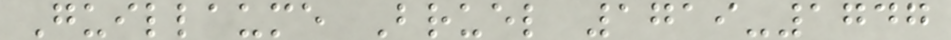Guillaume Bruel 1719-1747
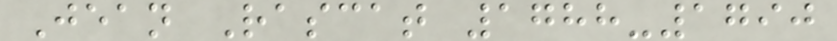Jean Rascat 1788-1790
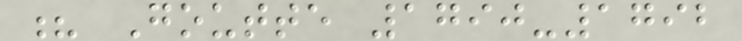? Goutte 1790-1792
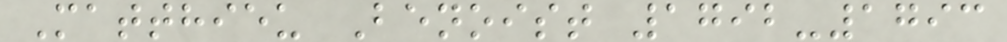Matthieu Benoist 1792-1793
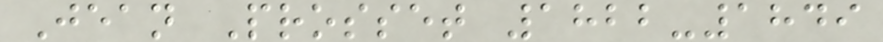Jean Prosset 1822-1849
